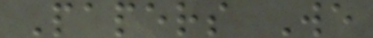Papers We
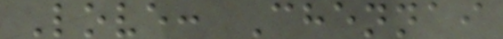Love: Chennai
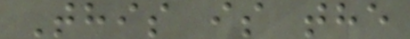This is the
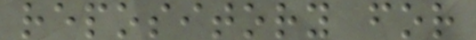repository for
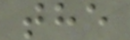the
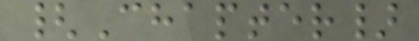{Chapter}
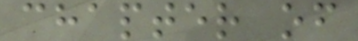chapter of
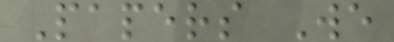Papers We
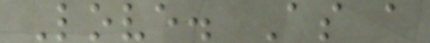Love. As a
